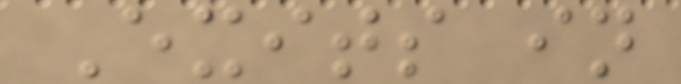Exits in
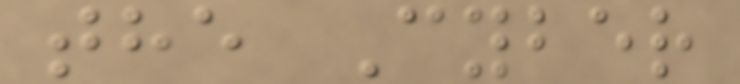the Cyber
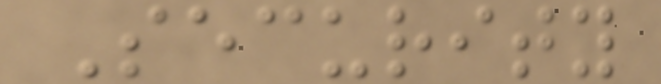Security
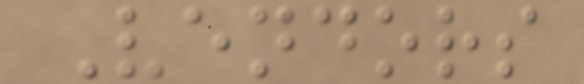Vendors
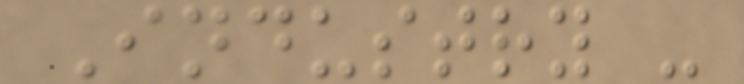Industry -
